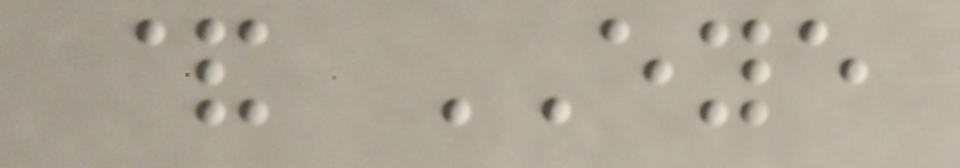& EYE
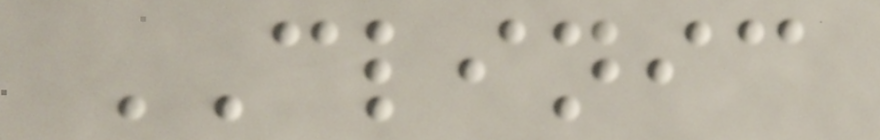CLINIC
